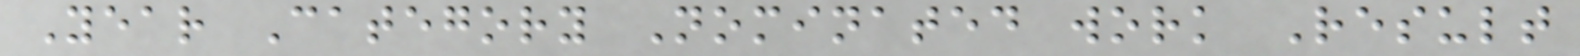Year Category Nominated work Result
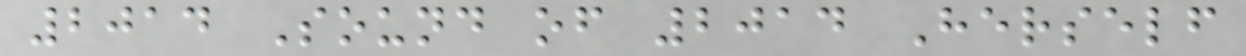2014 Sound of 2014 Herself
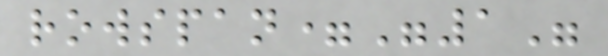rowspan="1"
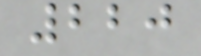220
